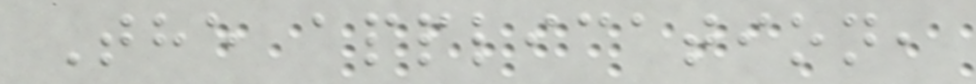The application,
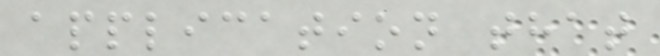application that
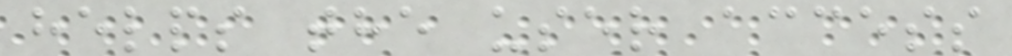helps the user access
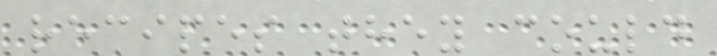recipes they could
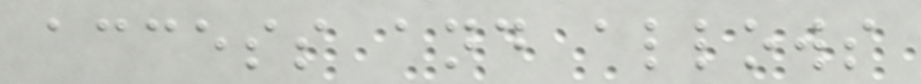access and allows
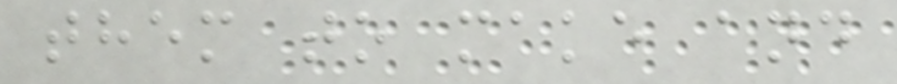them to make and
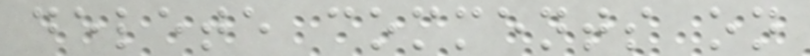delete comments on
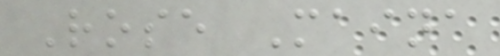Rose Maina
